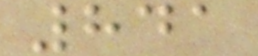841
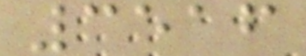3516
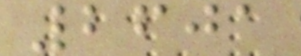2601
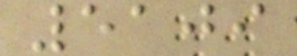5109
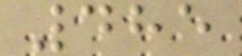485
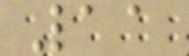11
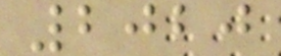2020
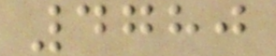4780
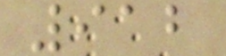912
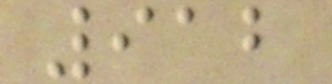912
